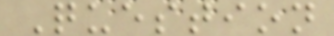Question
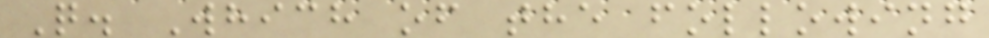Q. Which of the following
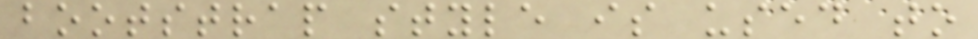bootstrap style is used to
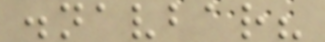.navbar?
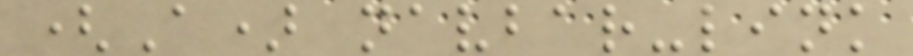(A) navbar-link
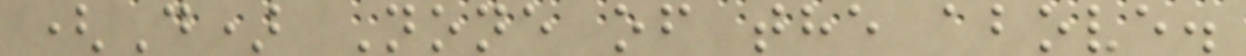(D) None of the above.
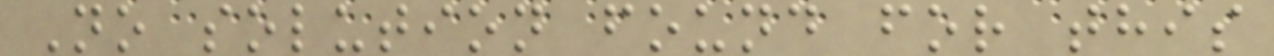No solution found for this
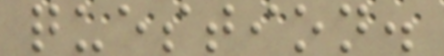question.
